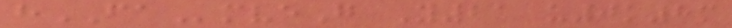hFAmveG Y21 u0k8m
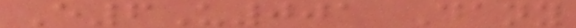E6U001 Dany
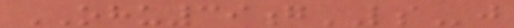OHU39gLSj
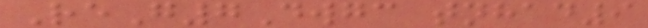ReG7Dwgc tnhad9
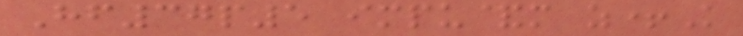Hf37p5 impu&m z+K
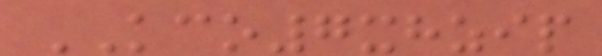KCO7xhzip
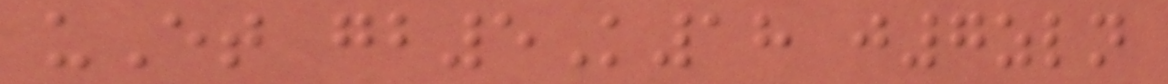uEt gb5K18 j7zln
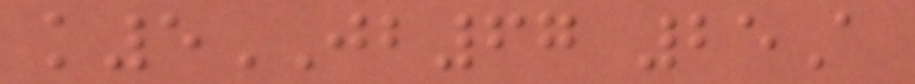k5JB67 25A
